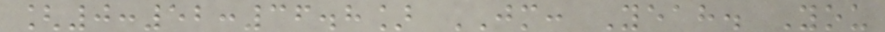[0:52:36.8] JM: Yeah. You
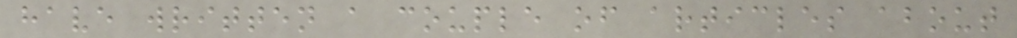have written a couple of articles about
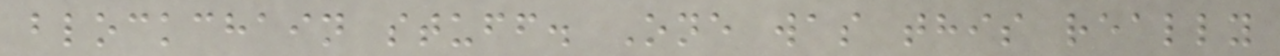blockchain stuff. One was this really
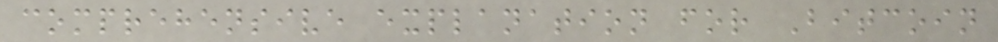comprehensive explanation for Bitcoin
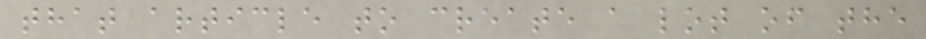that article to create a lot of the
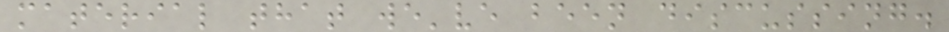material that we've been discussing.
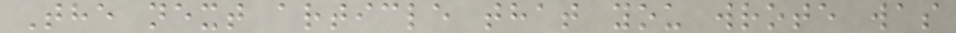The next article that you wrote was
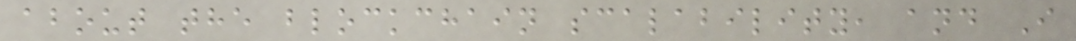about the blockchain scalability, and I
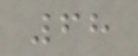68
